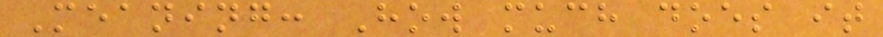Meaning: How much does it
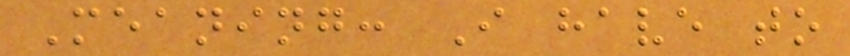Meaning: I have to
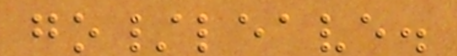go/leave.
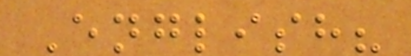English?
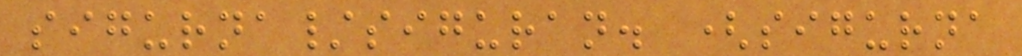sigurna/siguran. (sigurna
